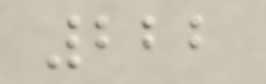222
